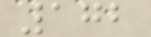172
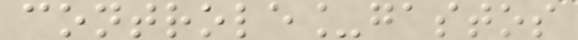controle_gastos
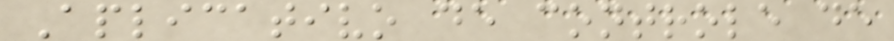Aplicativo de controle de
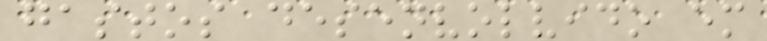gastos desenvolvido em
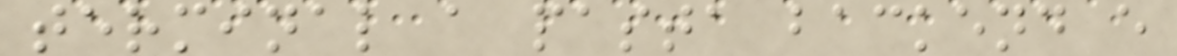terminal a pasta backend e
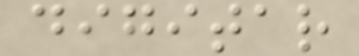digitar
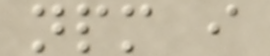npm i
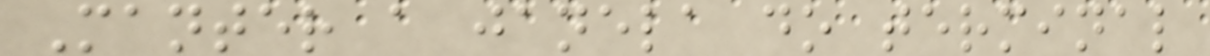Manter a janela do terminal
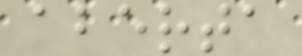aberta
